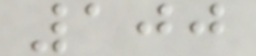100
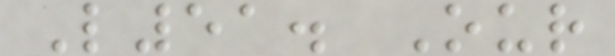L51. Our
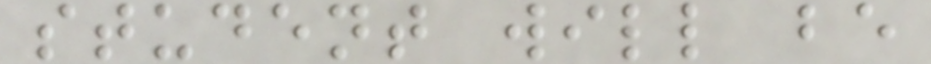student will be
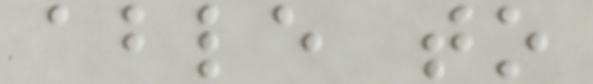able to
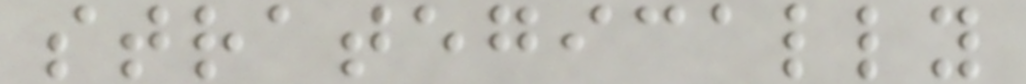strategically
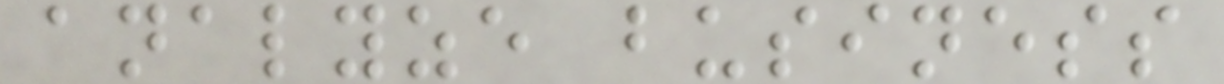analyze business
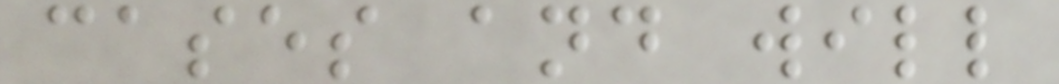cases and will
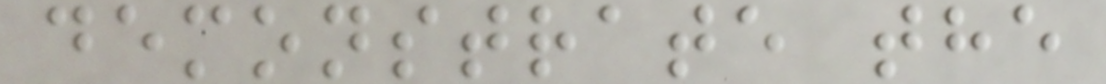demonstrate the
